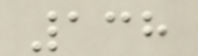138
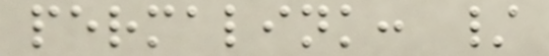permalink: /
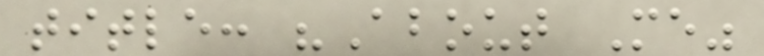title: "About Me"
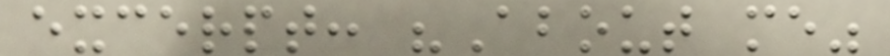excerpt: "About me"
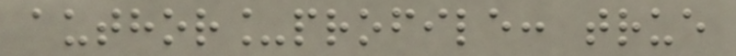author_profile: true
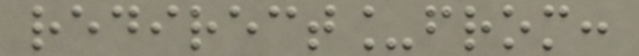redirect_from:
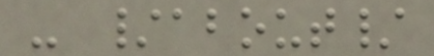- /about/
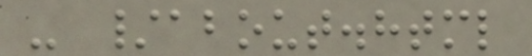- /about.html
